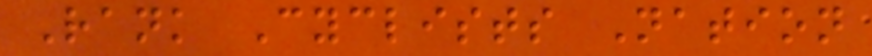Rank Cyclists Nation
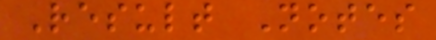Result Notes
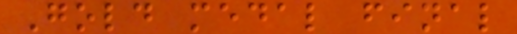Gold medal final
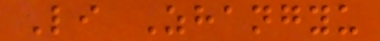Li Zhangyu
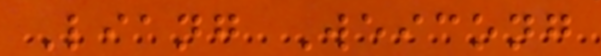Liang Weicong
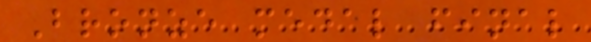Bronze medal final
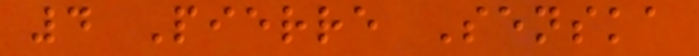4 Pierre Senska
